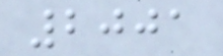2001
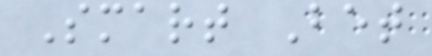Smart Bet
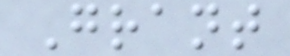Grant
